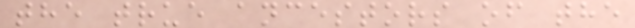the true ancestors of the
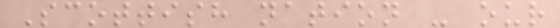Scottish nation - our
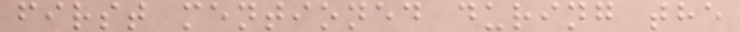first mentioned during the
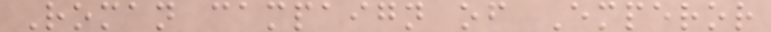Roman campaign of Emperor
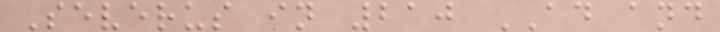Severus in 210 AD and
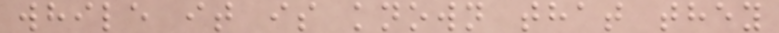while it is known that they
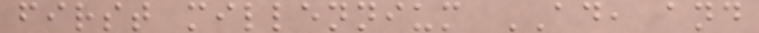first millennium AD, and
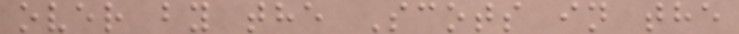over by the Scots in the
